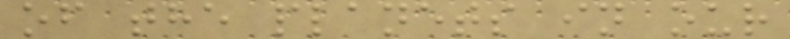of the planets in our
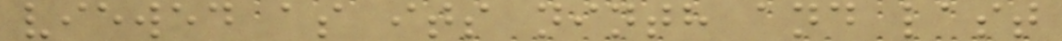viewed as its ninth and last
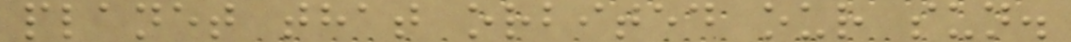planet that orbited our sun.
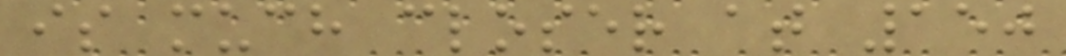is much closer at 150
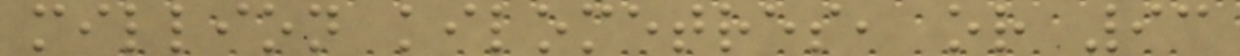million kilometres, or 93
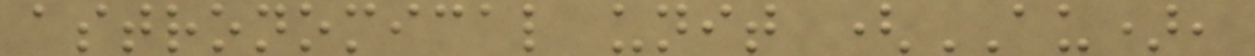astronomical unit (AU),
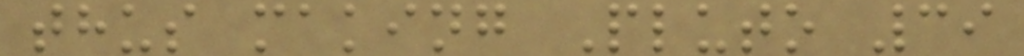thus making Pluto 39
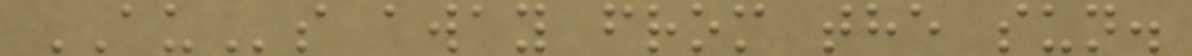AUs away from the sun.
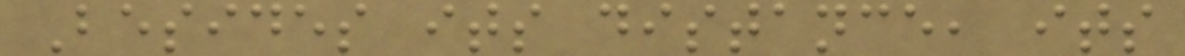Besides its distance, its
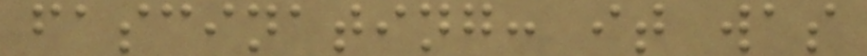fascinating: it was
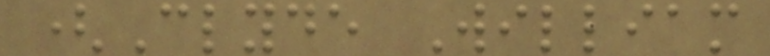(Clyde William
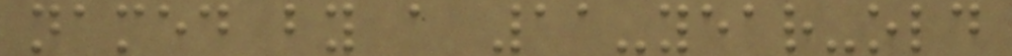named by a 11-year-old
